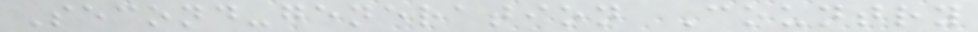Second-generation Country
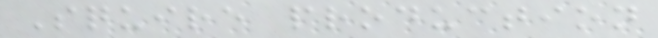Squire production
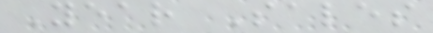Year Sales
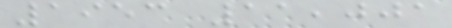1953 11,001
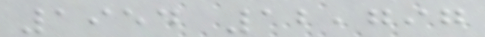1954 12,797
